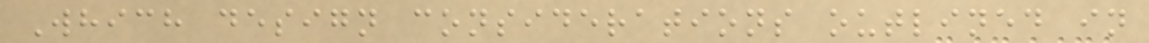Which design considerations outlined in
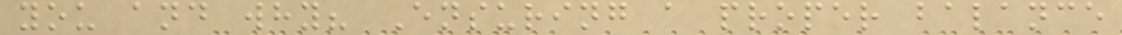you and why? Ensuring a proper balance
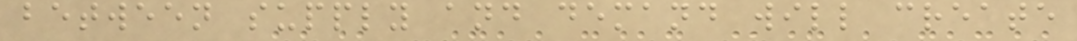between supply and demand will create
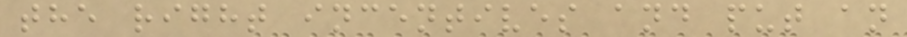the right incentives and put an
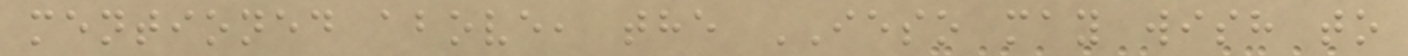mentioned above, the IESO may wish to
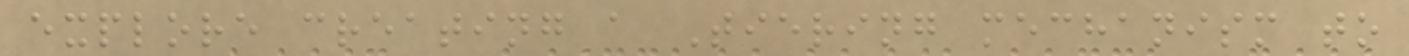explore creating a Tiering mechanism to
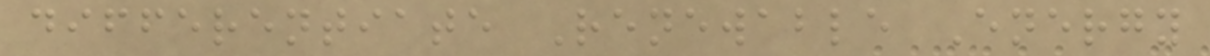differentiate Renewable Energy
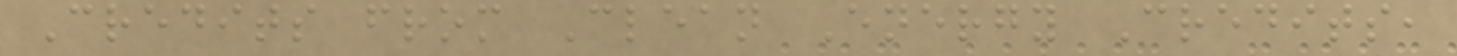Credits from Clean Energy Credits,
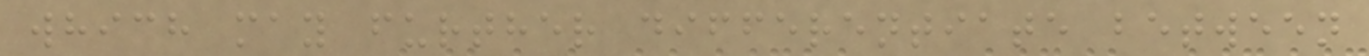which may further differentiate between
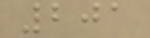201
